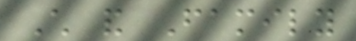Child and Family
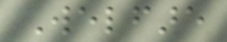Welfare
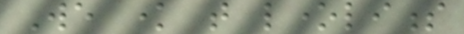We know that loneliness
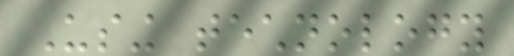Using technology
